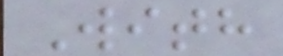With
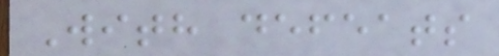With defeats
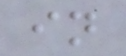in
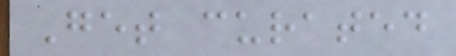Get curated
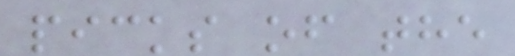picks of the
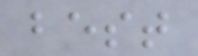best
